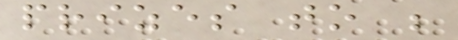prizes to be
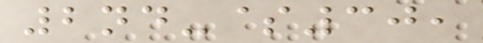2nd-$30,
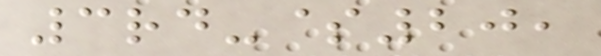3rd-$20,
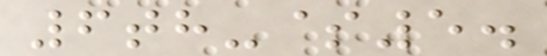6th-$5.
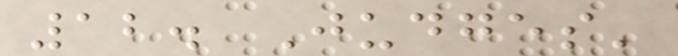12. Judges'
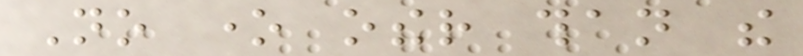No one other than the
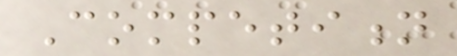Competition
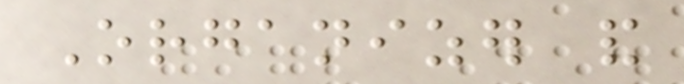Organizer and
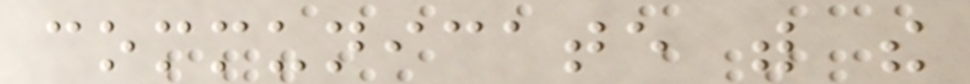communicate with the
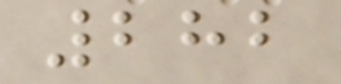282
